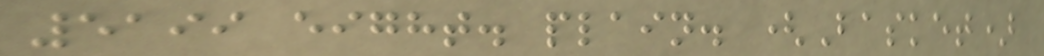5199 eight. plain. (Basket)
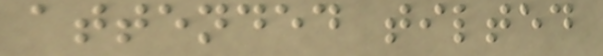attended tilted
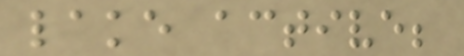lake active;
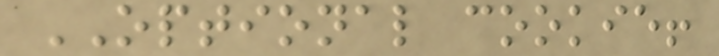OPTIONAL cookie!
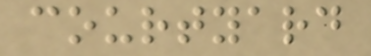courtyard
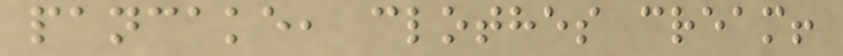pancake, clothes cream!
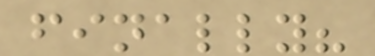finally?
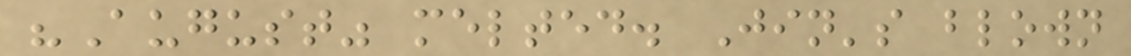"August" melted. Jin's blown
